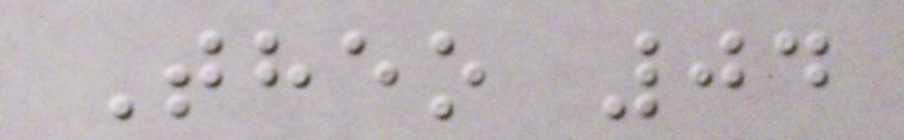Theo 04
